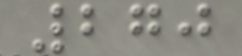270
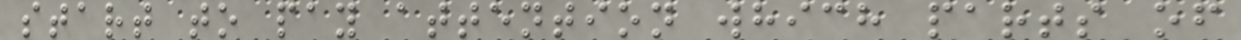start to pay attention which parts of
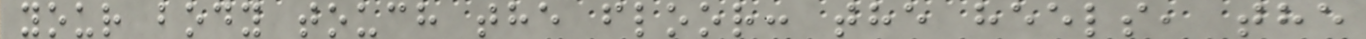your body touch the floor: the heels, the
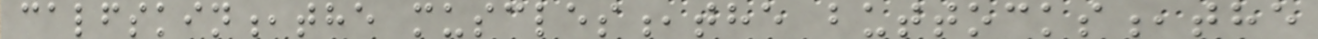calfskin,the muscles,the buttocks,the
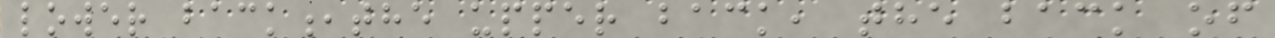lower back,the upper back, the back of
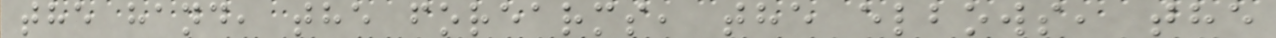the hand, the forearms, the elbows, the
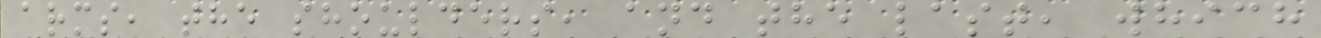arms, the shoulders, and the last, which
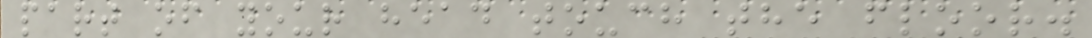part of your head touch the floor.
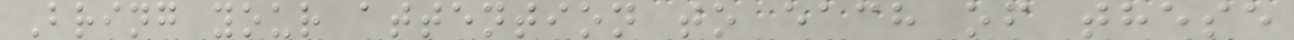Bring your attention to each of these
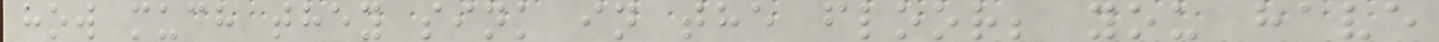how much they sink in the floor; you have
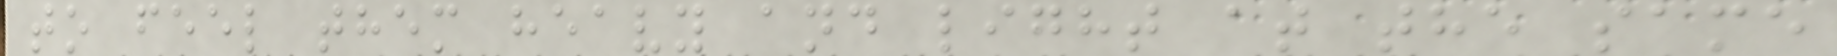to feel them heavy and light at the same
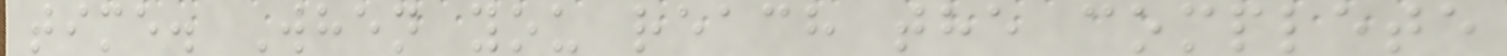time. When you reach the complete
